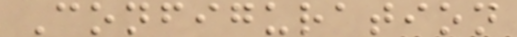Configuration
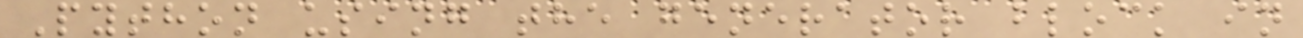Python using the generator block in
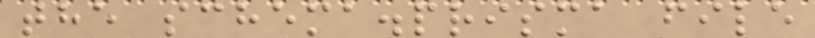the schema.prisma file
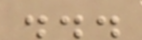...
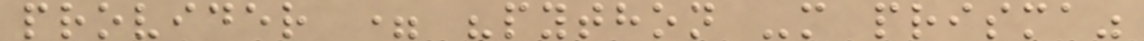provider = "python -m prisma"
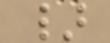}
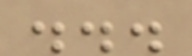...
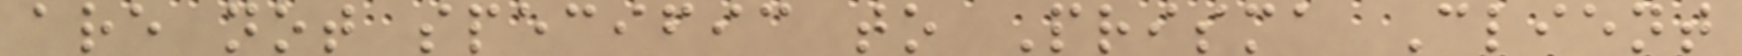are not specific to Prisma Client
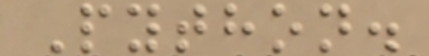Python.
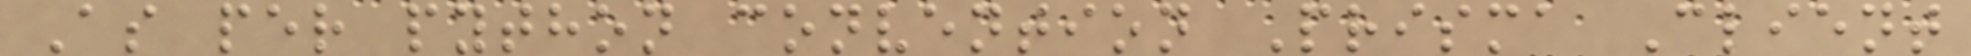As per python convention Prisma Client
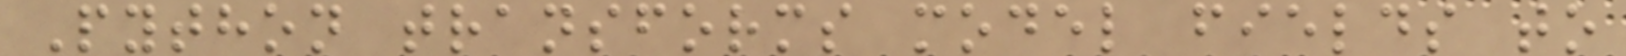Python transforms model fields to
